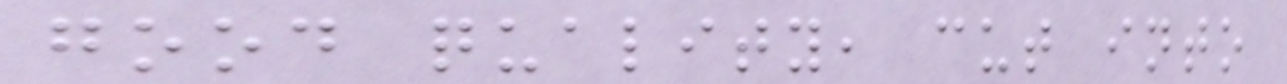good quality, cut into
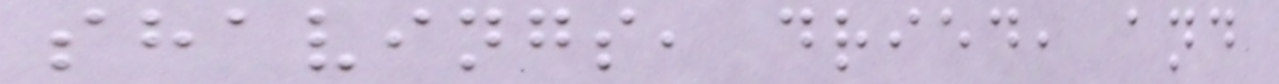shavings, dried, and
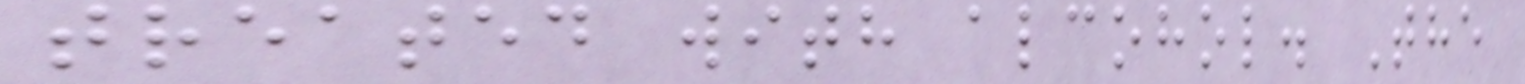treated with alcohol. The
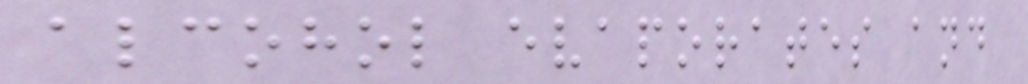alcohol evaporates and
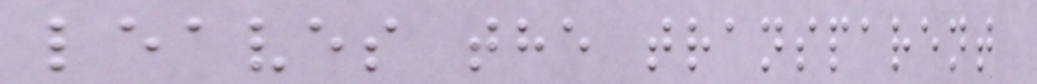leaves the transparent
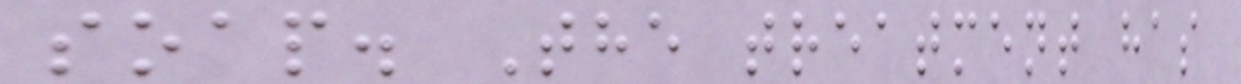soap. The treatment has
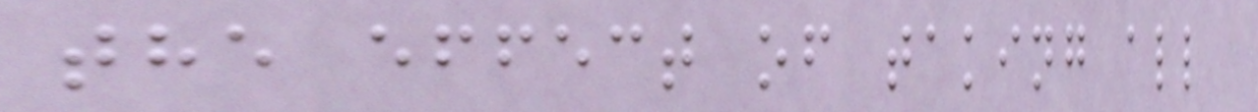the effect of taking all
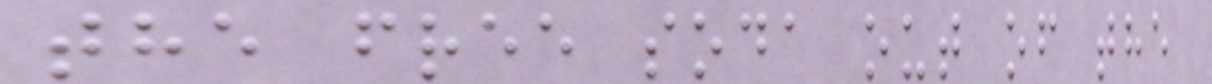the free soda out of the
